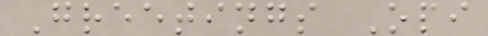Greetings Opi
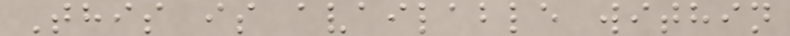This is available within
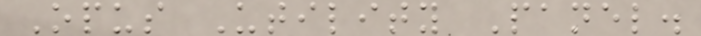Opus Utility Panel.
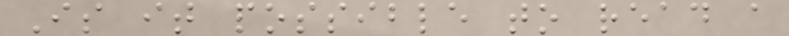Is it possible to read a
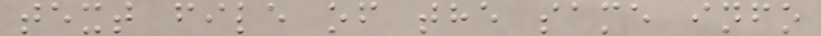text file of the same info
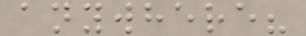anywhere?
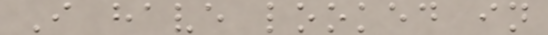I have looked in
